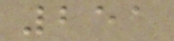251
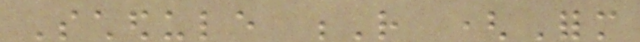Schedule R (Form
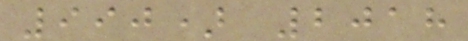990) 2018
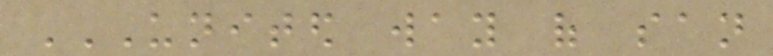UNITED WAY OF SAN
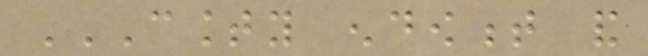COUNTY ENDOWMENT AND
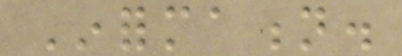Information.
